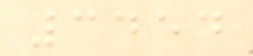3454
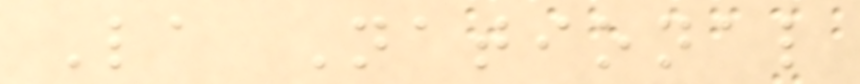La National
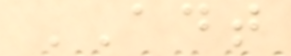ADT
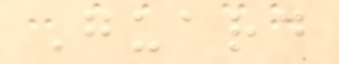Guard
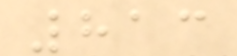813
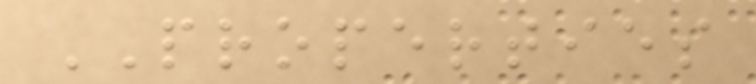PROPERTIES
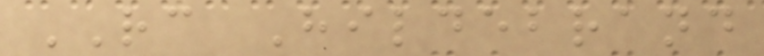RC Hildebrand
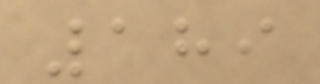189
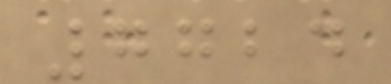7724
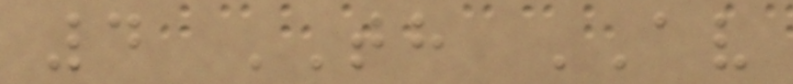4 TH AV
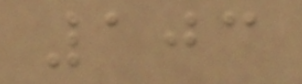103
